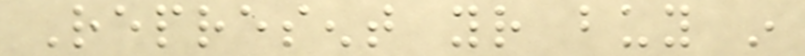Represent your buy in
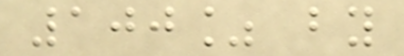100% by
